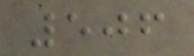506
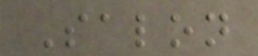Salon
